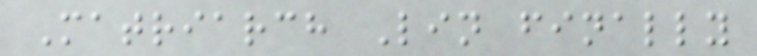Matriarch Lin finally
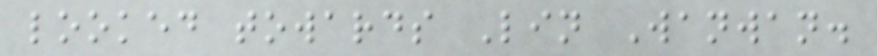looked towards Lin Wanwan.
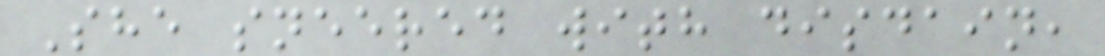She sneered with disdain,
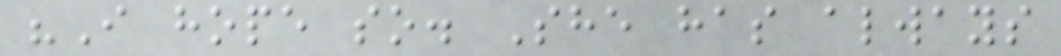"I hope so. She has always
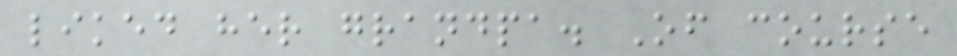liked her grandpa. Of course
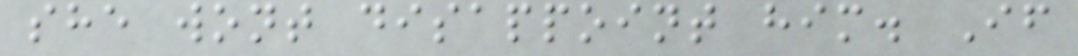she wont disappoint him. If
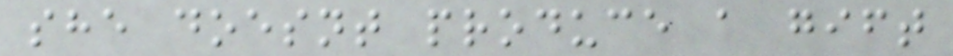she doesnt produce a gift
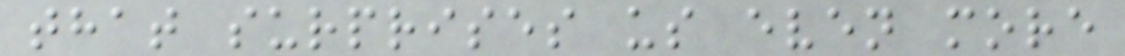that surprises us even more
